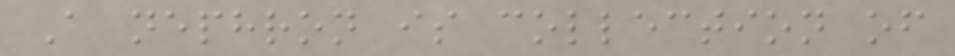A nephron is collection of
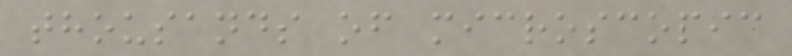thousands of microscopic
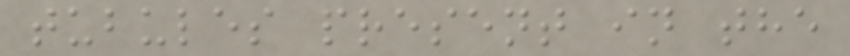tubules present in the
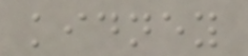kidney
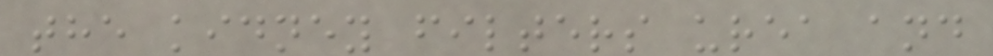the kidney filters urea and
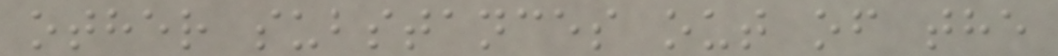other substances out of the
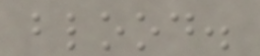blood.
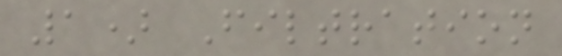1) Filtration
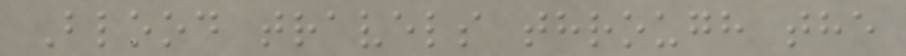Blood travels through the
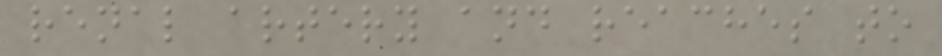renal artery and reaches to
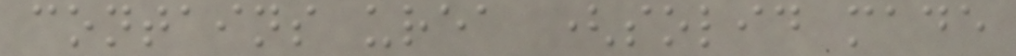contains urea (solid made
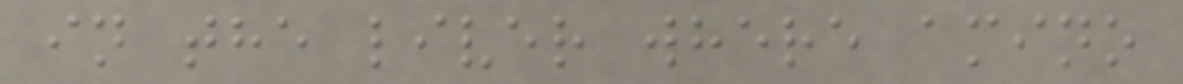in the liver where amino
